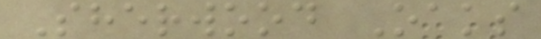Sherwood Oaks
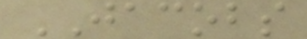JACOBS
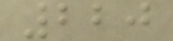220
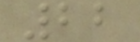22
